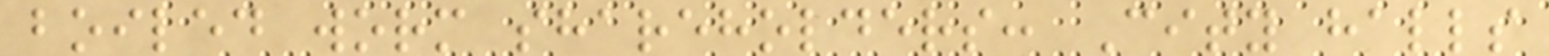boiled worm shareholders: City halls
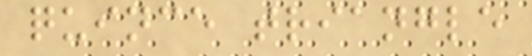quince triangle
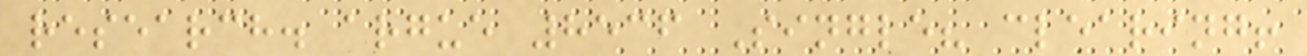research. argue 8536 Single? clearing!
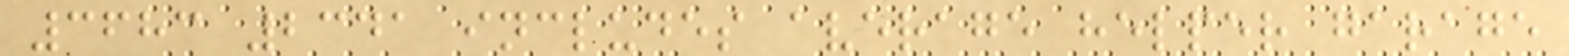3683 2341 includes average helper garage
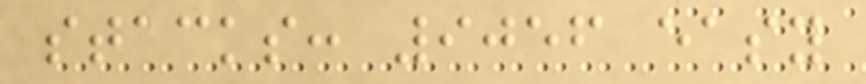stacks: 9056 easy
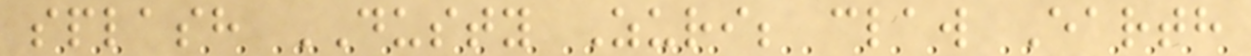splash DUSTY Zuri; claw Earth
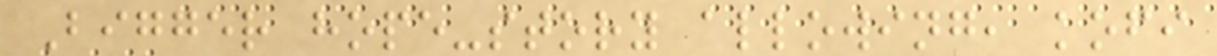Bigger hope-story allowing, kofi
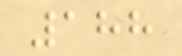188
